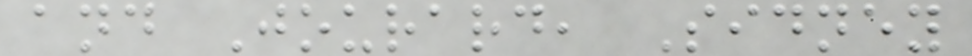and Jourard, Sidney
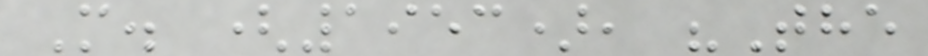M. (1953), "The
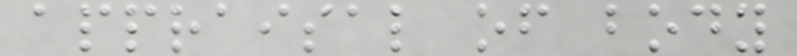appraisal of body
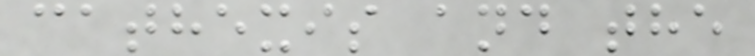cathexis and the
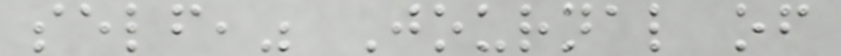self," Journal of
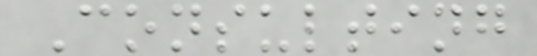Consulting
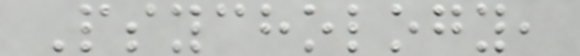Psychology,
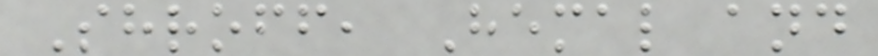Shroff, Hemal and
